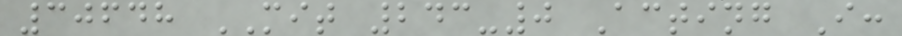30648 MIT 243-0 Acting I:
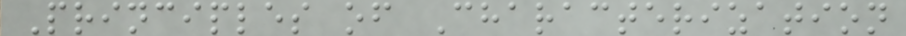Principles of Characterization
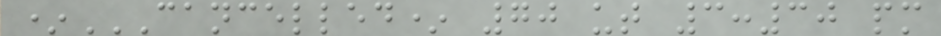*CANCELLED* 70 UT 3:30 PM
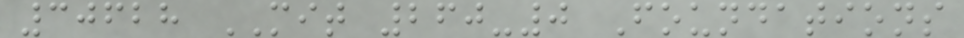30628 MIT 260-0 Foundations
